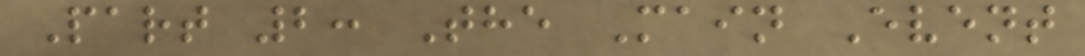Part 2: The Main Event
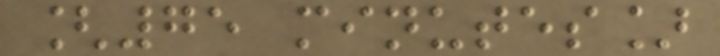[75 minutes]
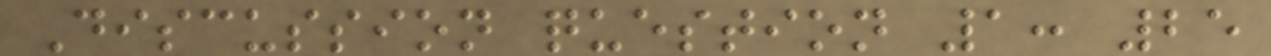Discussion question 1: 25
